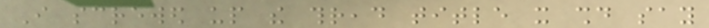I screwed up the thread title it should say
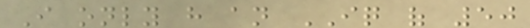I only have an IQ of 50
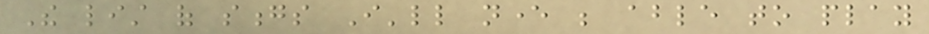The list of songs I'll never be able to play
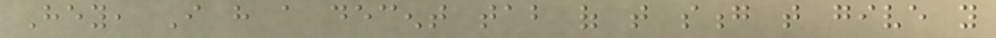Hey, I have a decent tab of that song that give you
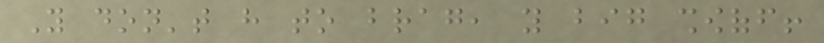You don't have to brag, you big showoff!
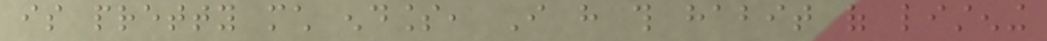is pretty much endless, I have this habit of listening
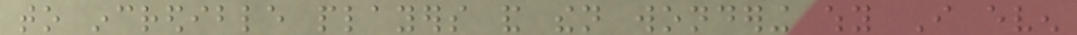to incredible players and then wondering why I even
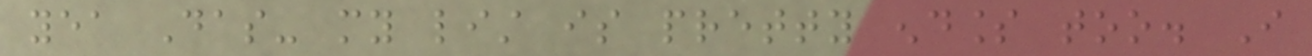yea Das- my list is pretty endless too. I
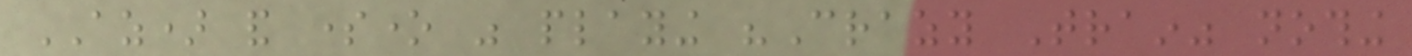AZ) and someone was playing "Crazy Train" nothing
